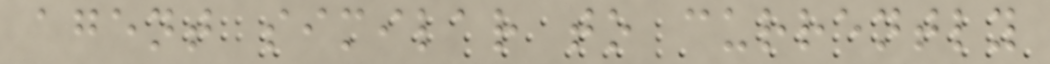agent similar to currently
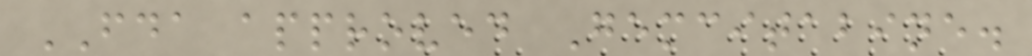FDA approved Gemcitabine.
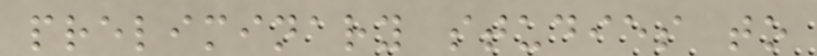preliminary studies to
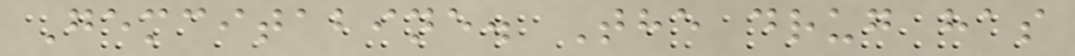Gemcitabine. The drug has
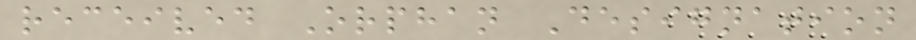received Orphan Designation
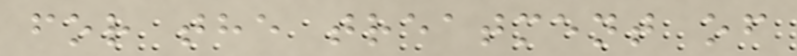for the treatment of
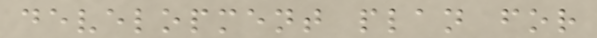development plan for
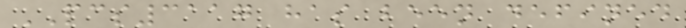PCS3117 has been defined
